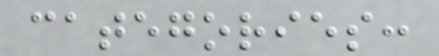categories:
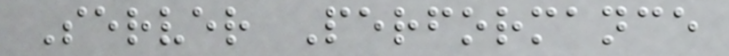Server Performance
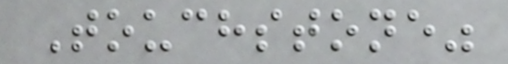Touchstone"
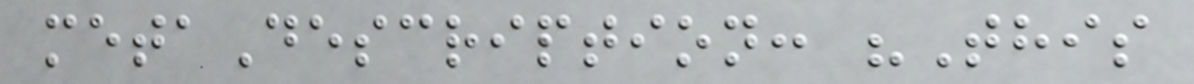metaDescription: "This
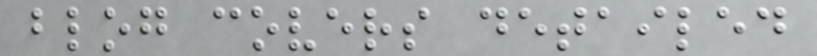blog covers detailed
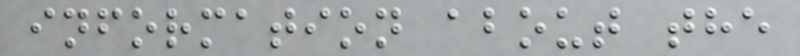information about the
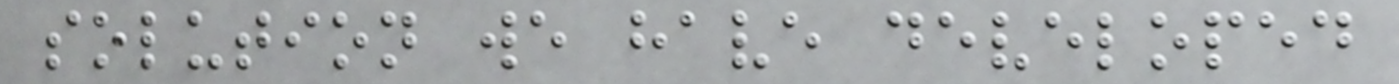solution we have developed
